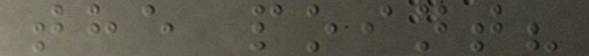the point?
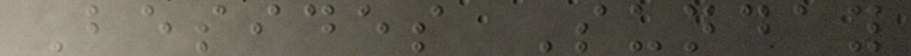Besides Sunday
